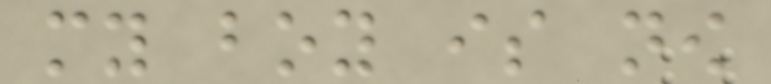my boy is now
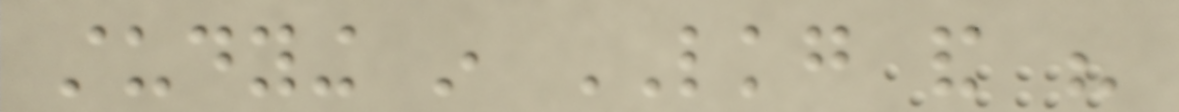studying in LKG and his
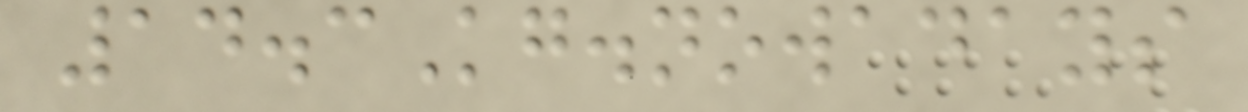14.3Kg.nowadays
